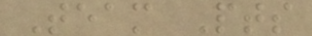Team Pts
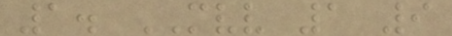1. MVV 1 9
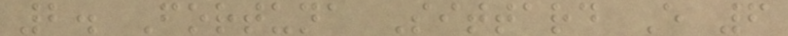2. Fortuna Sittard E 6
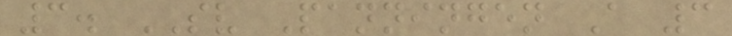3. SV Panningen A 3
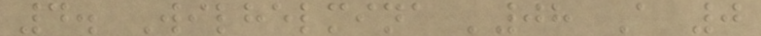4. Wilhelmina '08 A 0
